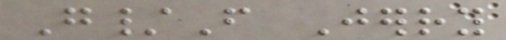G/F Jerry
